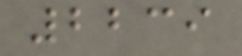2239
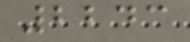2243
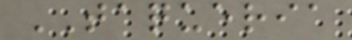TAQUERIA
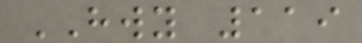HWY 119
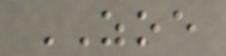ZOE
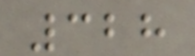328
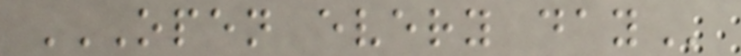OPEN EVERY DAY
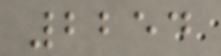2254
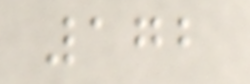172
